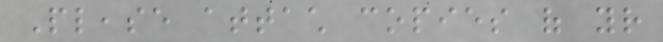Please attach copies of your
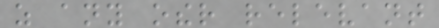as any other relevant
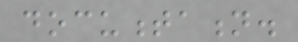documentation.
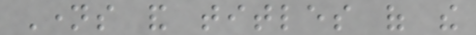Names and titles of the
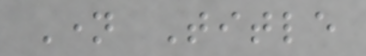Name Title
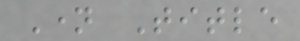Name Title
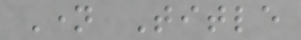Name Title
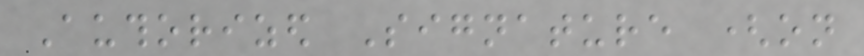Authorized Signature (on
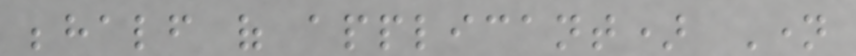behalf of applicant) Name
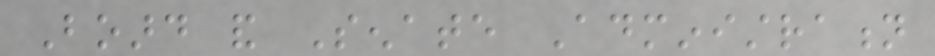Board and Senate Administration
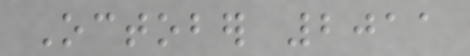October 2011
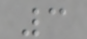3
